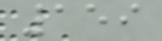159
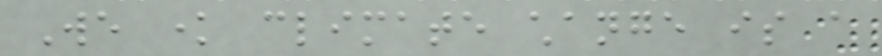We know climate change is a
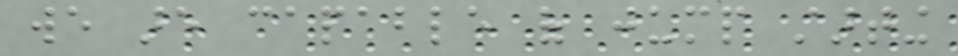we are capable of jump starting
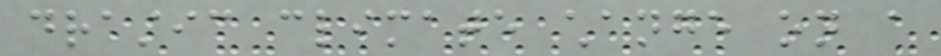drastic climate change on a
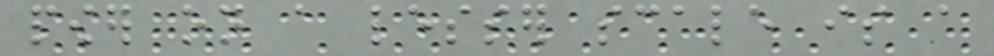power on a lesser scale is a
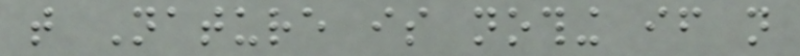that Nature is nothing if not
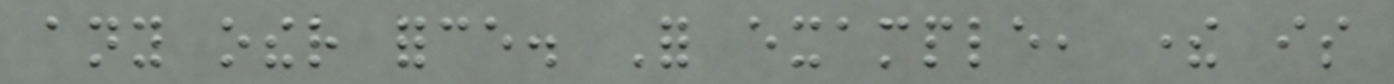any other force. For example, there is
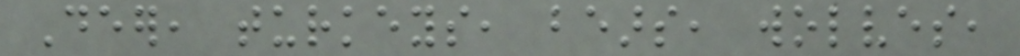Deer, turkeys, bears, wolves,
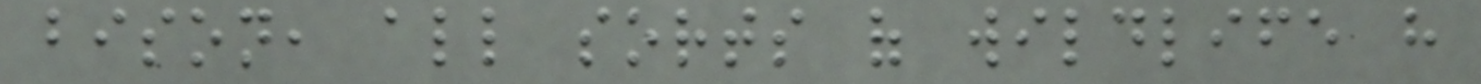bison, all sorts of wildlife have
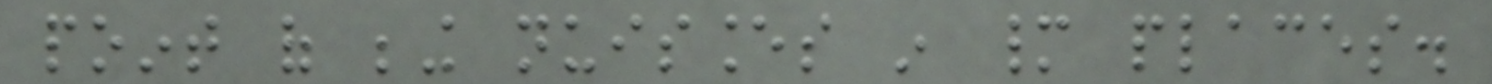point of being nuisances in many places.
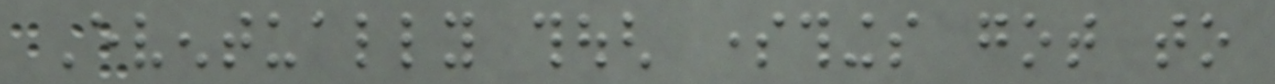Eventually though somethings got to
